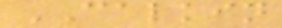CALKIN
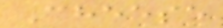Cheese
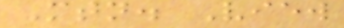Mtn. View
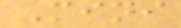Mini
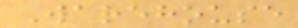Warehouse
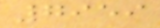7959
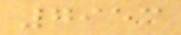7953
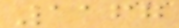1167
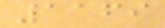1169
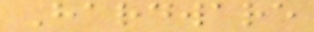Hardware
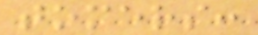tomers:
